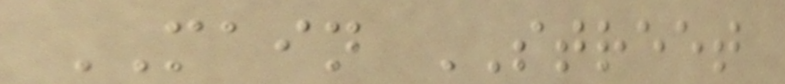MAIN STREET
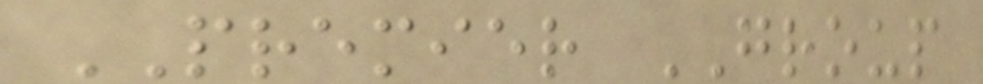PREMIER GROUP
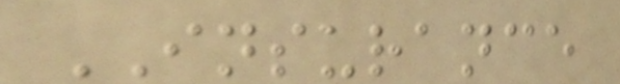INSURANCE
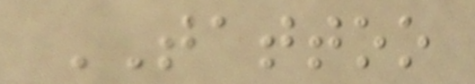TATTOO
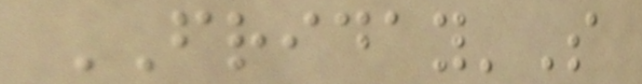FRIDAY'S
